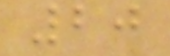20
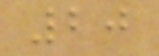20
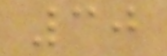30
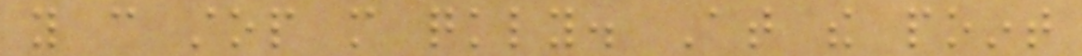you can stop more quickly. At the point
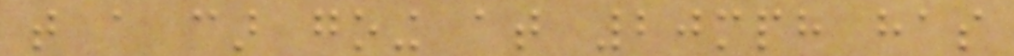that a car going at 20mph has
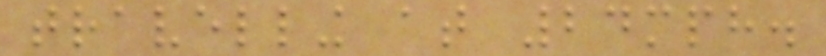travelling at 24mph.
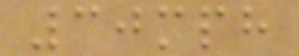30mph
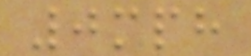0mph
